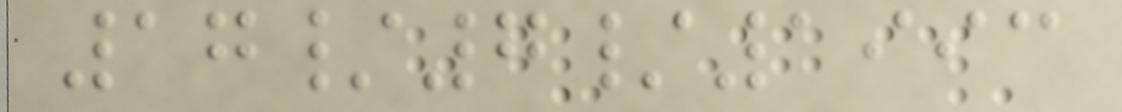17/7/1993
